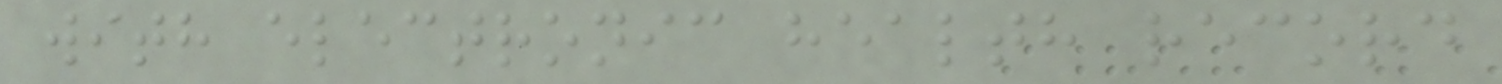with electronic health record
